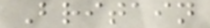Britain
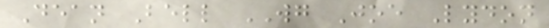Dean Bell WG Joe Lydon
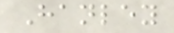Hanley
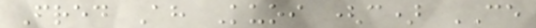Fred Ah Kuoi (c) CE
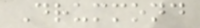Drummond
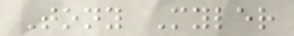Tony Myler
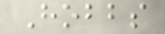Hobbs
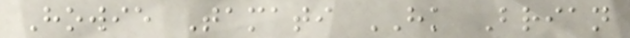Howie Tamati HK Brian
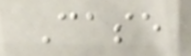Case
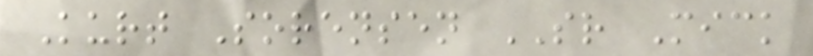Kurt Sorensen SR Mick
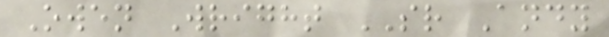Owen Wright SR Andy
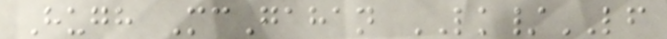Hugh McGahan LK/LF
